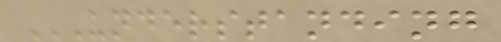UNDERSTANDING
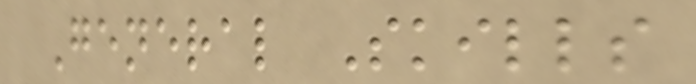General Skills
